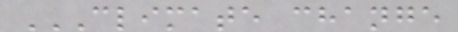CLIMATE CHANGE
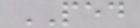PED
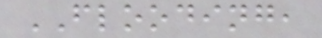FLOODING,
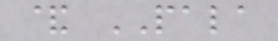& PALA
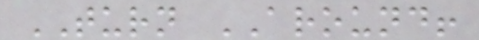TURN AROUND!
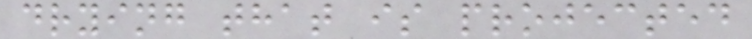drying that is projected
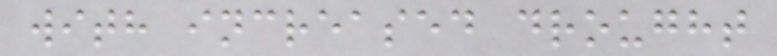with increased drought
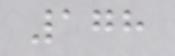178
